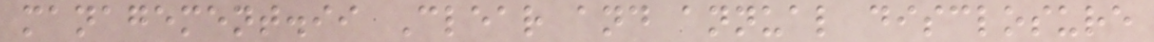management.ii Clear and annual disclosure
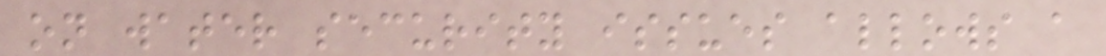on water security issues allows a
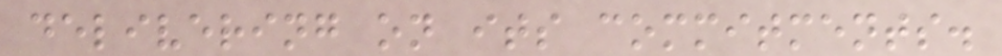delivering on its commitments.
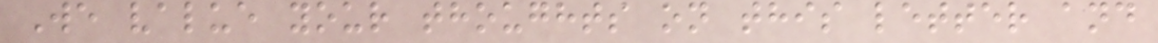We value your thoughts on this letter and
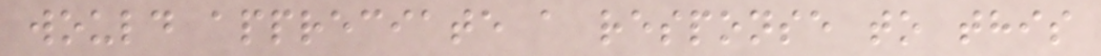would appreciate a response to this
